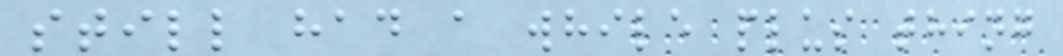still had a while plus thing
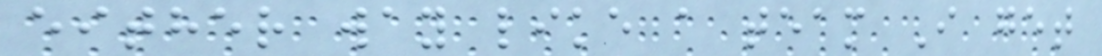either way like a team I get
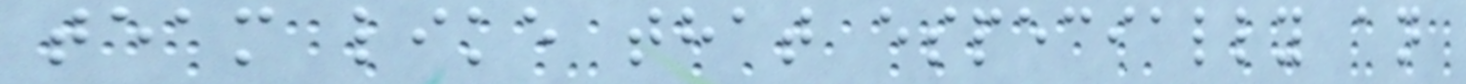team like that especially an
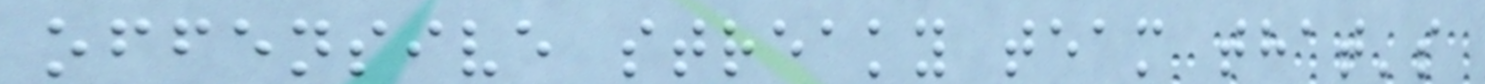offensive streaky team that's
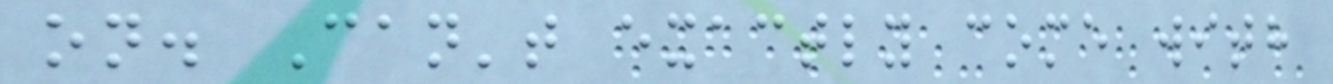on. Can't exactly come with
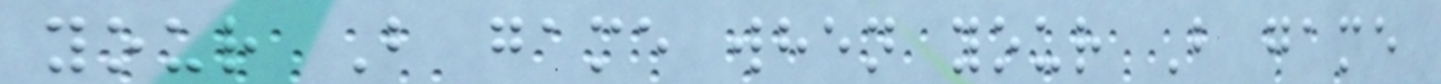your B game when your B game
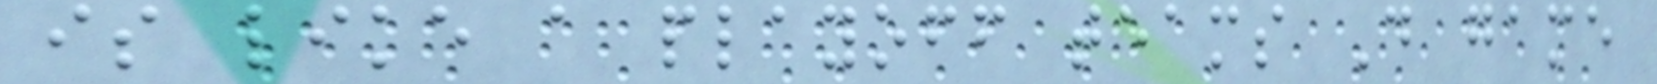is like a playoff teams D game
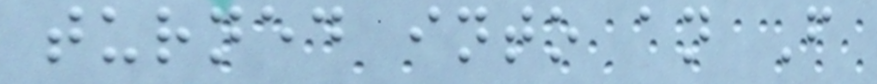turned into an F
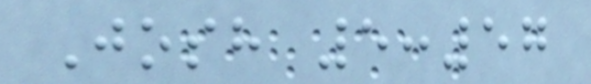Josh 5:57
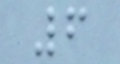6
